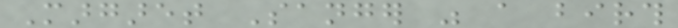Margaret Sanger was a birth
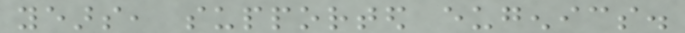years, supported eugenics.
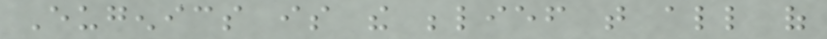Eugenics is the belief that all of
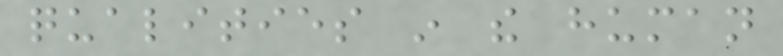qualities in the human
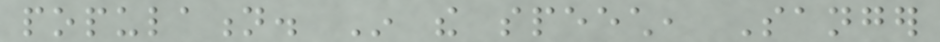population. In the speech, Sanger
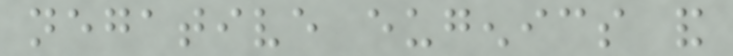negative eugenics and
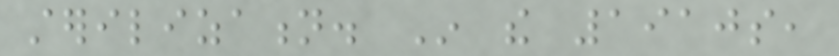sterilization. In the 1910s,
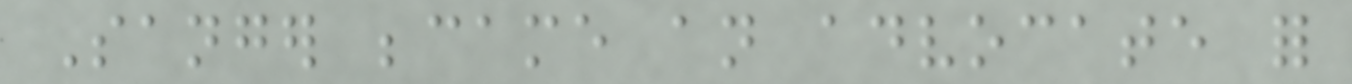Sanger became an advocate for
